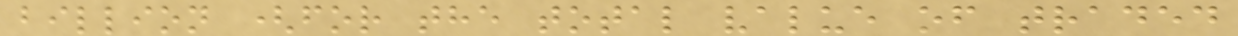billion (for the total value of traded
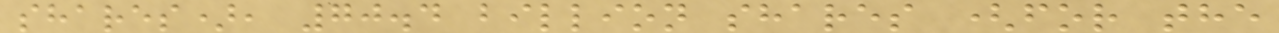shares), 70.4 billion shares (for the
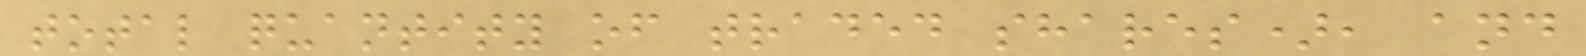total quantity of traded shares), and
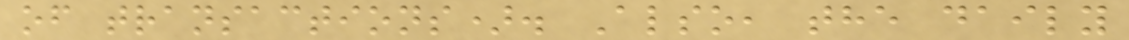of transactions). Also, the daily
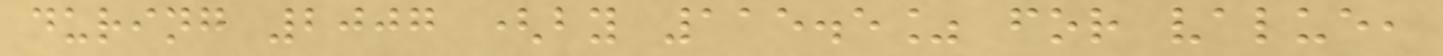during 2007 (by 115.5% for value,
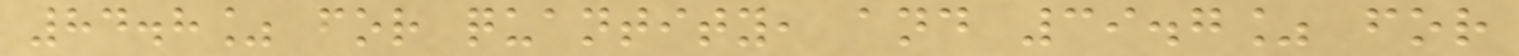84.8% for quantity, and 39.7% for
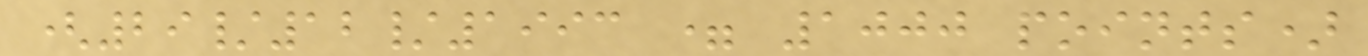(29/12/1993 = 1000 points)
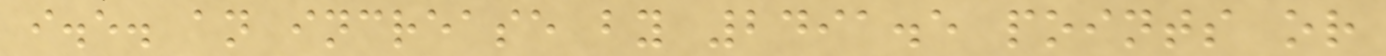i.e. an increase by 2491.5 points or
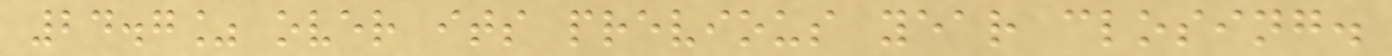24.7% over its previous year closing.
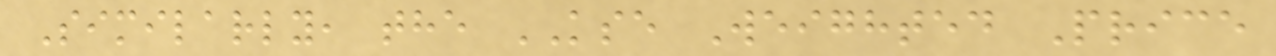Similarly, the KSE Weighted Price
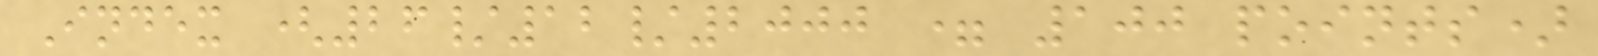Index (26/12/2000 = 100 points)
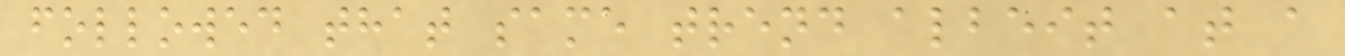followed that same trend albeit at a
